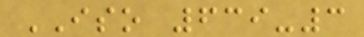ISO 639-3
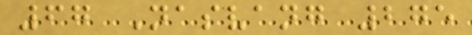67 Nasvang 275
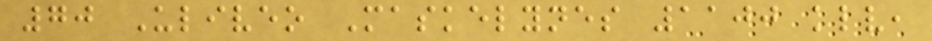70 Uliveo Maskelynes 1100 klv,
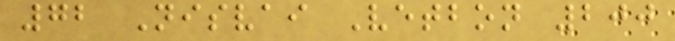72 Nisvai Vetbon 200
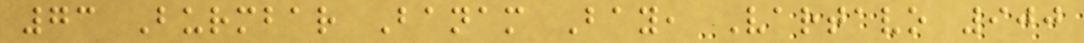73 Burmbar Banam Bay, Vartavo 900
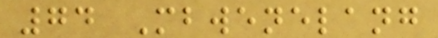74 Mbwenelang
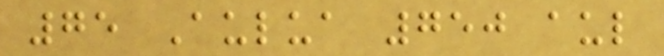75 Aulua 750 aul
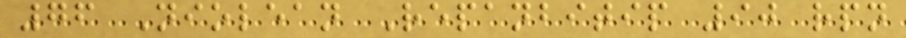76 Niolean Repanbitip 90 rpn
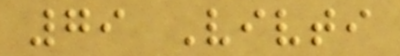79 Vivti
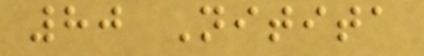80 Nitita
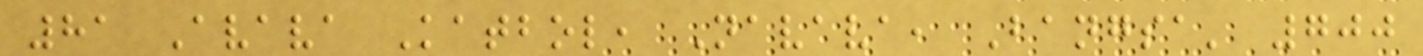81 Avava Katbol, Navava, Bangsa' 700
